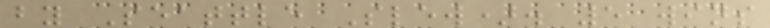by Seattle Slew). 5 wins
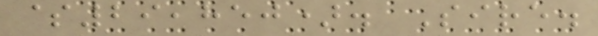$29,850). Sire.
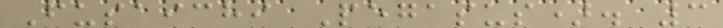Fusaichi Pegasus). 3
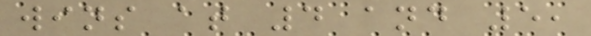wins at 4 and 5,
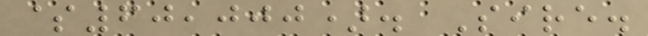$60,000). Sire.
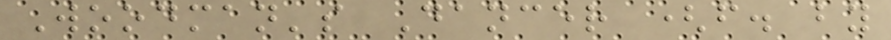Woodman's Dancer (f. by
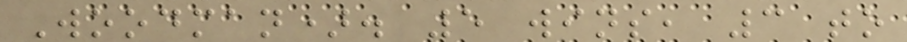Woodman). 5 wins, 3 to
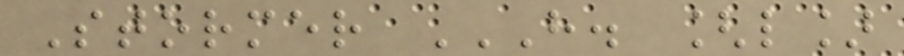Stormer H. [L]
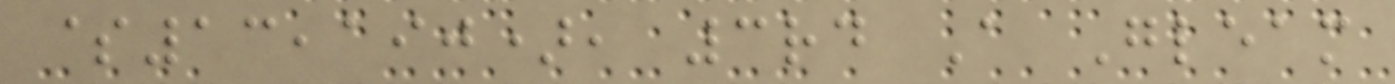$13,190), 3rd A Gleam
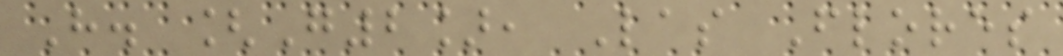H. [G2], Las Flores
